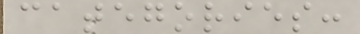categories:
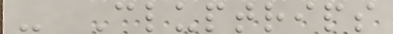- Cluptrips
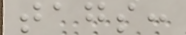tags:
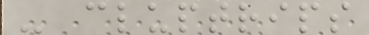- cluptrips
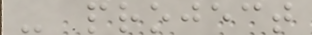- project
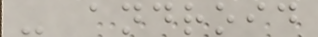- android
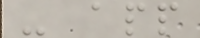- app
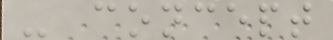- concept
